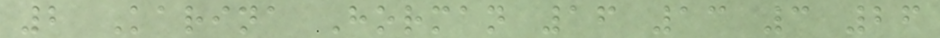2 Karina Horman 16 13 3 26
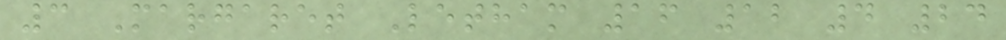3 Margaret Letham 16 12 4 24
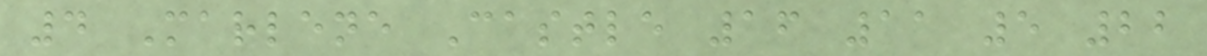4 Marlene Castle 16 11 5 22
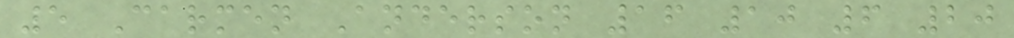5 Carmen Anderson 16 10 6 20
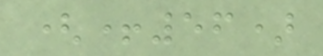(+56)
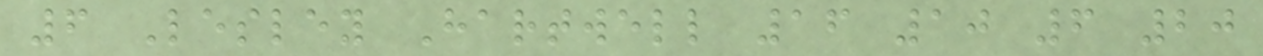6 Lesley Hartwell 16 10 6 20
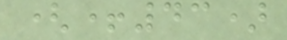(+43)
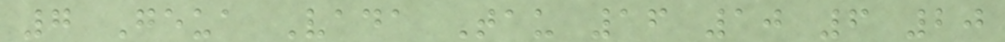7 Geua Vada Tau 16 10 6 20
